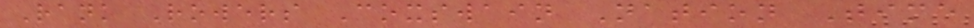Rank Rowers Coxswain Nation Time
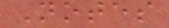Notes
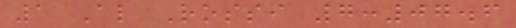1 Al Rossi 7:07.6
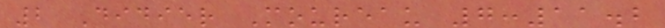2 Didier Moureau 7:11.2
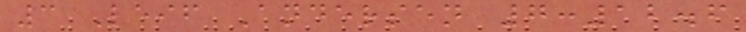3 Leif Andersen 7:12.6
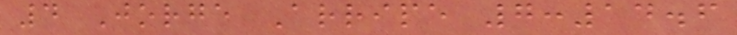4 Jorge Arripe 7:14.6
